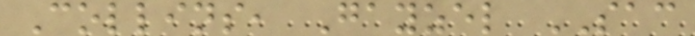Collins, Gayzel SAC
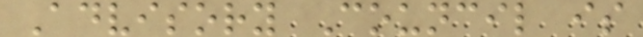Advisory Council is
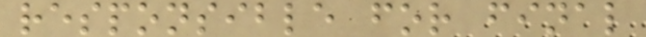responsible for final
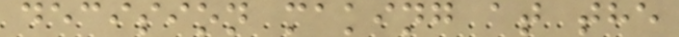decision making at the
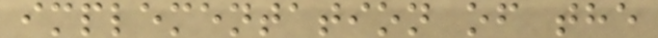implementation of the
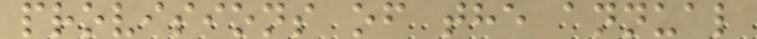provisions of the annual
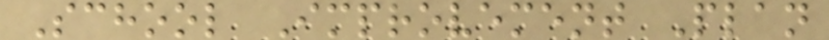School Improvement Plan
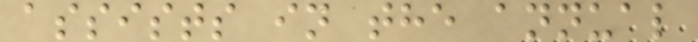assists in the annual
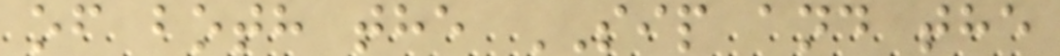of both the SIP and the
